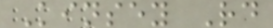Kinsey Rd
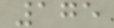175
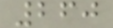260
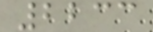2233
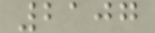2107
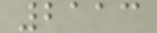2113
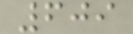609
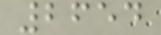2654
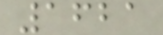1621
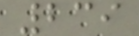239
